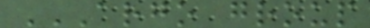ARGO GROUP
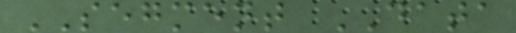SEGMENT DATA
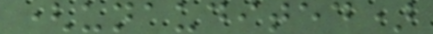(unaudited)
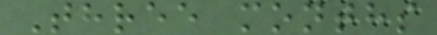Three months
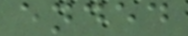ended
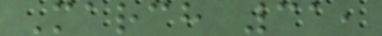March 31,
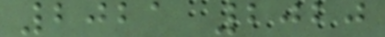2021 2020
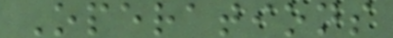Operations
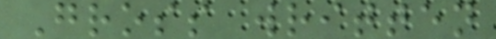Gross written
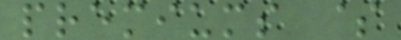premiums $
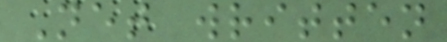Net written
